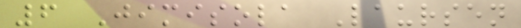6 Jimisola Laursen
